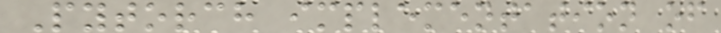Pytorch implementation of
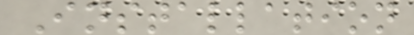Installation
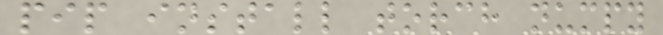pip install torch numpy
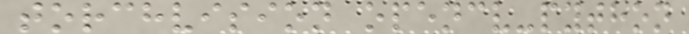torchvision opencv-python
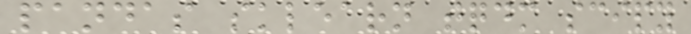pandas sklearn tqdm scipy
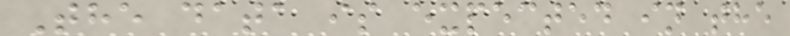The data is expected in the
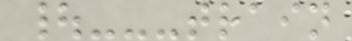|---train
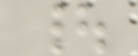|
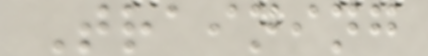Training
